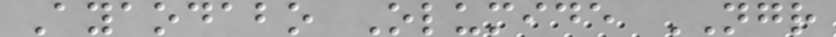Ayaodabo Olumide NGR
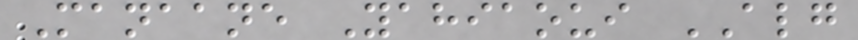Manaane Yahiaoui ALG
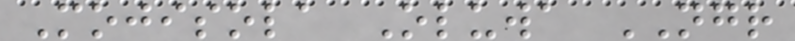Mojisola Oluwa NGR
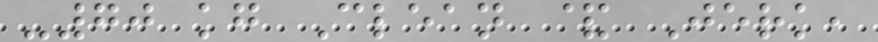-70 kg Clean & Jerk,
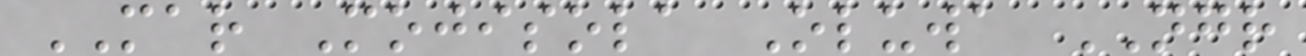MAR Mojisola Oluwa NGR
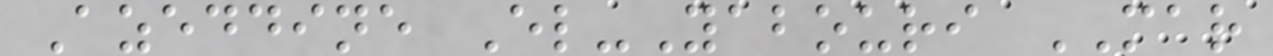Azeddine El-Yabouri MAR
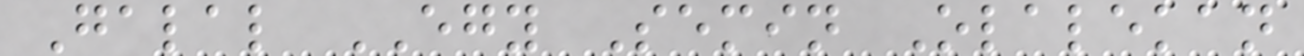Galal EGY Semin Olalekan
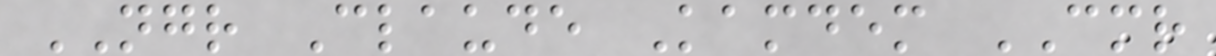NGR Claude Kamdem CMR
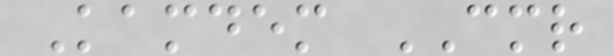Kamdem CMR
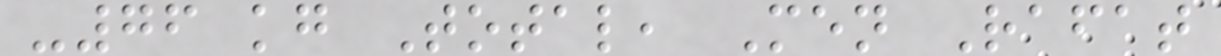-76 kg Total, Men Rafat
